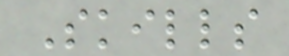Skills
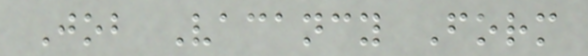Job Vacancy Form
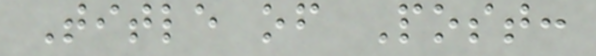Title of Post:
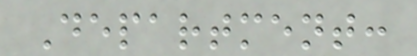Department:
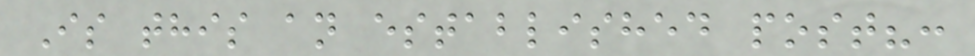Is this an established post?:
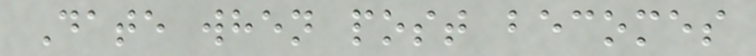Date when post becomes
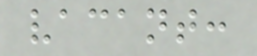vacant:
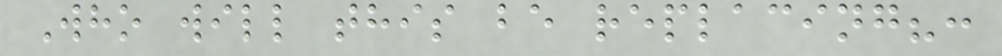Who will this be replacing?:
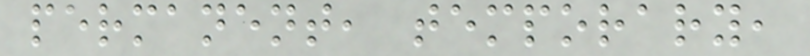permanent, temporary,
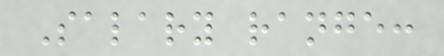Salary range:
